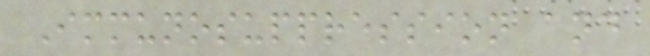Immunosuppression and
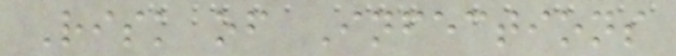Risk of Infections
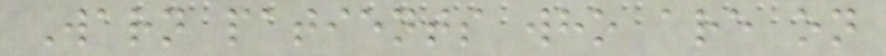Warn patients who are on
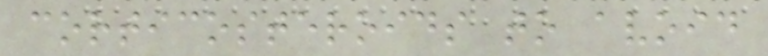corticosteroids to avoid
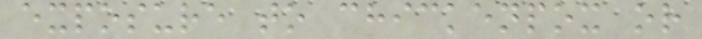exposure to chickenpox or
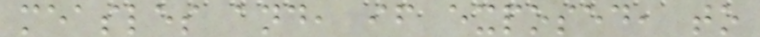measles and, if exposed, to
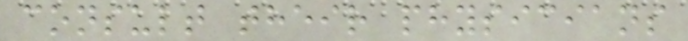consult their physicians
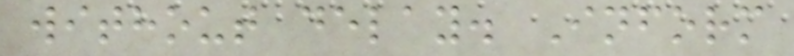without delay. Inform
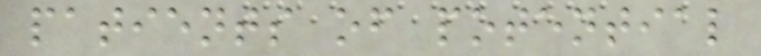patients of potential
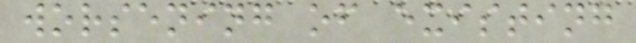worsening of existing
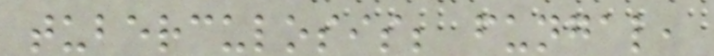tuberculosis; fungal,
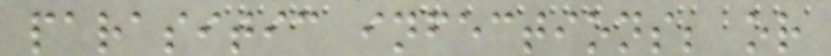parasitic infections; or
